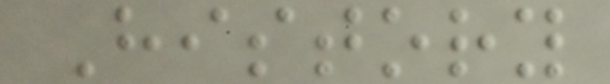History
